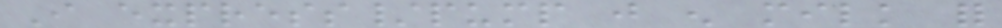I express/pump just enough milk for
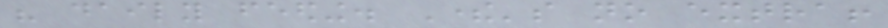his daily feeding. There's no extra!
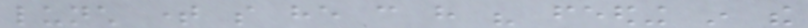lunch time so he can have his feeding in the
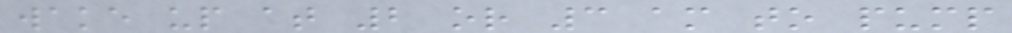wake up at 2 or 3 am to pump
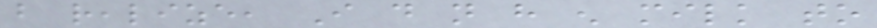but realize, I do not have enough milk to
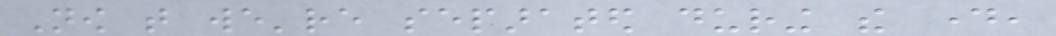Now that we're separated during the day,
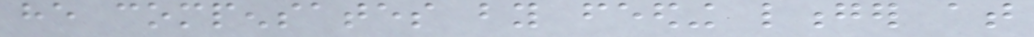he compensates by feeding longer at
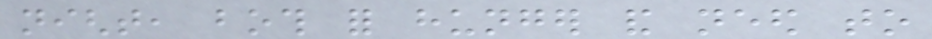night, both for hunger and need to
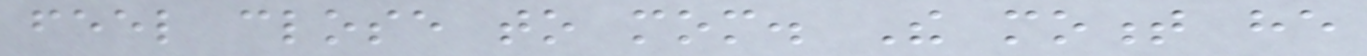feel close to mom. The moment he
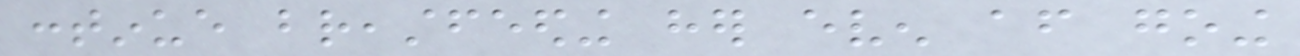continue breastfeeding her even after going
